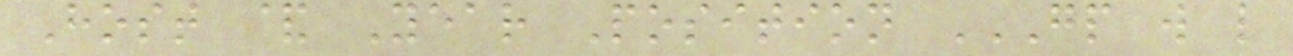Host & Year Position GP W L
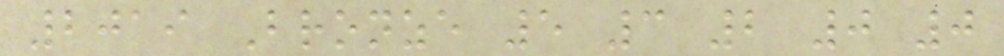2019 Bronze 5 3 2 0 0
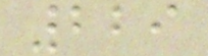229
